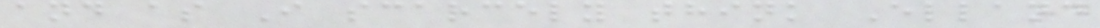and as I scarcely think Elland
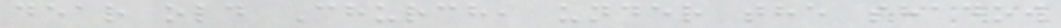dear old Church, under the shadow
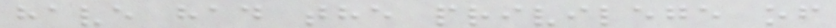have had the privilege of
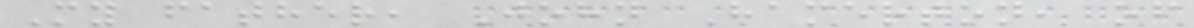My father, John Hamerton, of
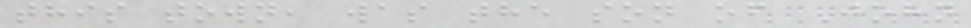this town, was the son of John
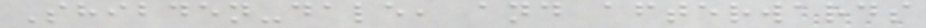Shibden-dale, and afterwards
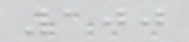100
